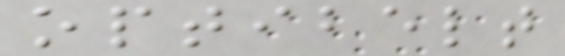optibelt
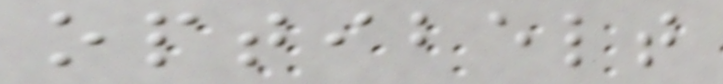optibelt
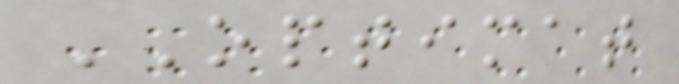OPTIMAT
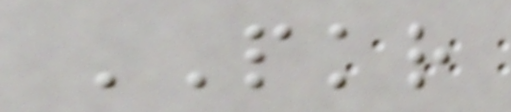PKR
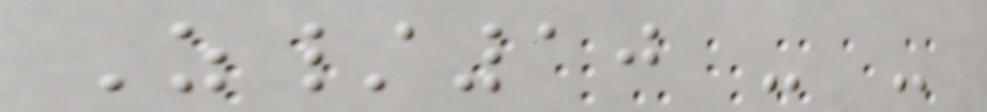Z/10 - -
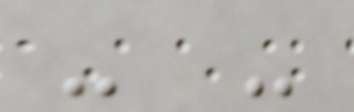- -
